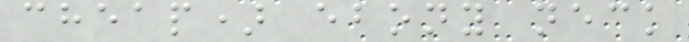cheap) ebony neck
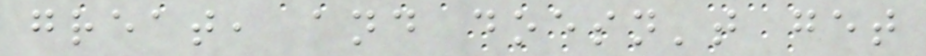great, and doesn't get
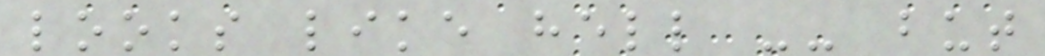looks like hell -- but
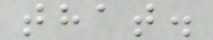that.
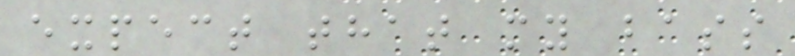expect that my bass
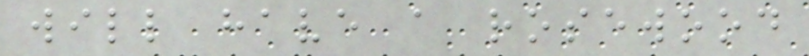will have a rosewood
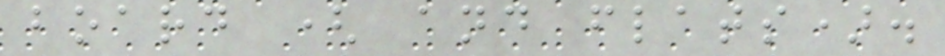board ( and flats).
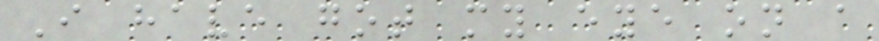I have got my eye on a
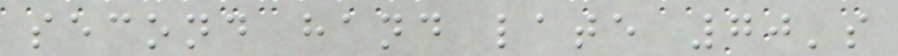second hand late 70's
